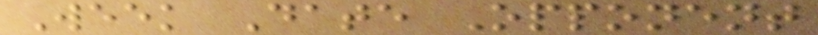Week Date Opponent
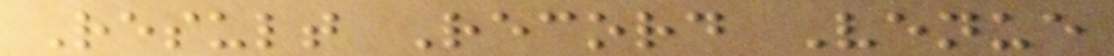Result Record Venue
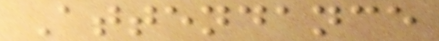Attendance
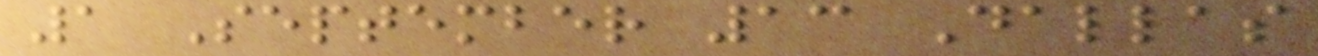1 September 13 Dallas
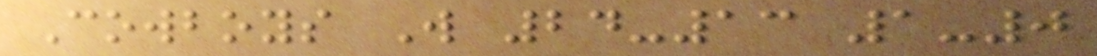Cowboys W 24-13 1-0
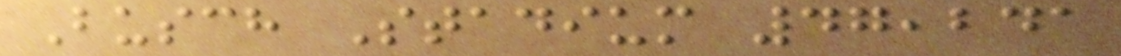Busch Stadium 47,241
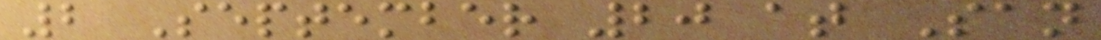2 September 20 at San
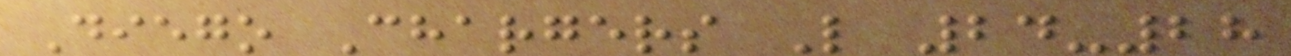Diego Chargers L 24-28
